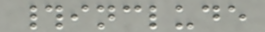#include
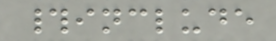#include
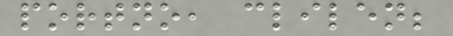portno, clilen;
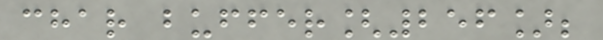char buffer[256];
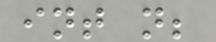int n;
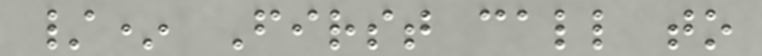/* First call to
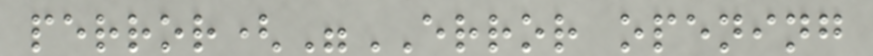perror("ERROR opening
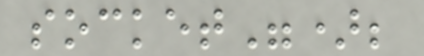socket");
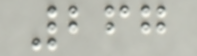267
